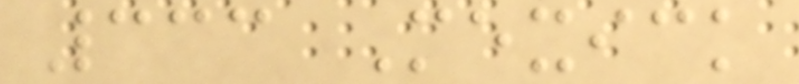333 Mexick
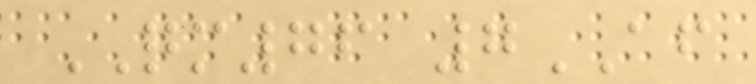QM76 7AF
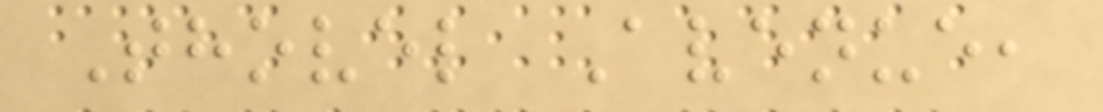Thovel Avenue,
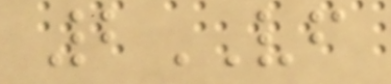2VF
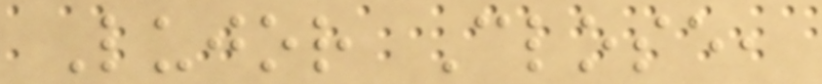Lujor Close,
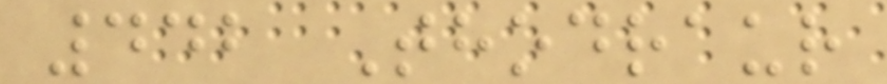442 Thodraur
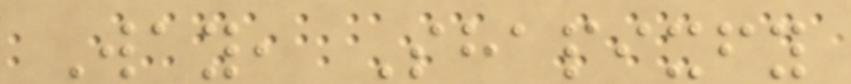Way, Shapixfy
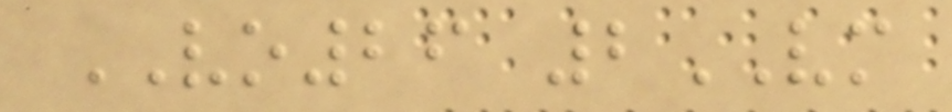VO26 2VM
